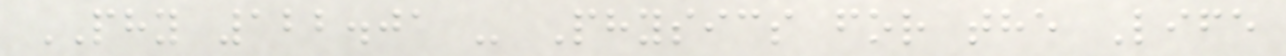PHY 122.01 - Physics for the Life
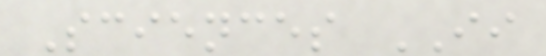Sciences II
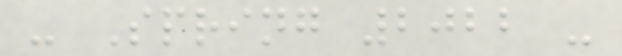- Spring 2022 -
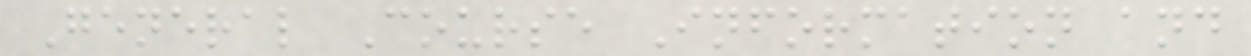General Course Information and
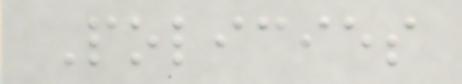Policies
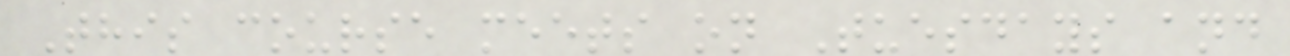This course meets on Tuesdays and
